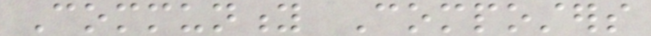Community Composters
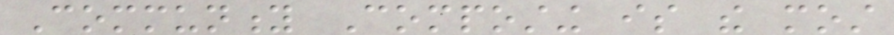Community Composting is the most
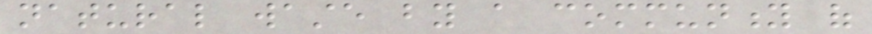natural waste by a community of
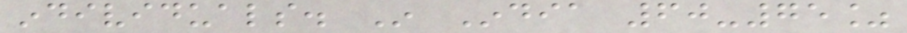individuals. In India 60-75%
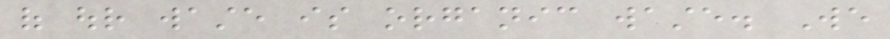of our waste is organic waste. We
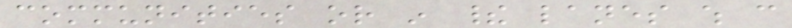communities or in their lanes which can
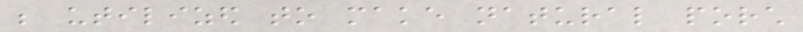be utilized to make natural porch
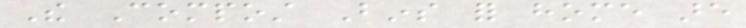The Compost Bins for home are
